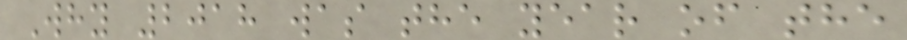Why 2018 was the year of the
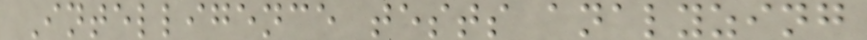Intelligence tests analyzing
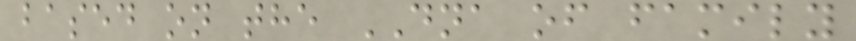based on the DNA of family
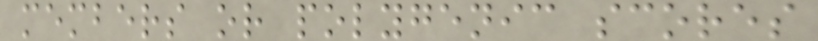members or polygenic scores
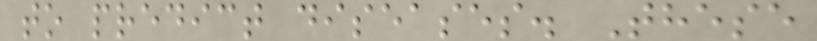to predict diseases. These
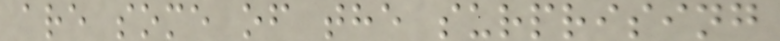are some of the surprising
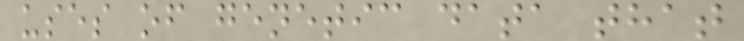uses of genetic data that
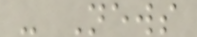- News
